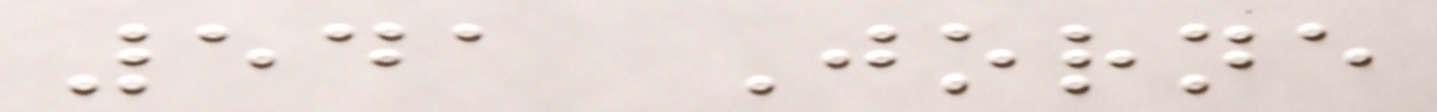541 Jorne
